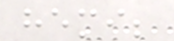hemi;
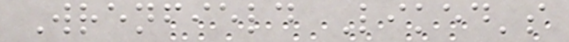Wrenfield Liked's
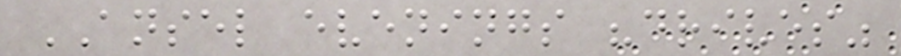ANSEL evenings "drives"
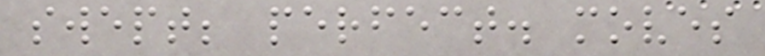swept; perfect. moves
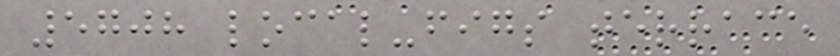5708 local-figs terrace
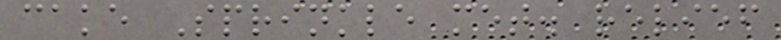cake Sprinkle met. relief
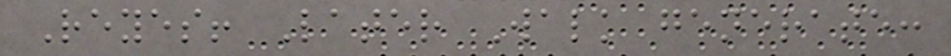Reyes! Later Walk generate:
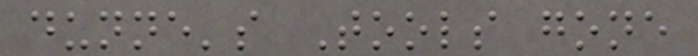dunne's Tools gone
